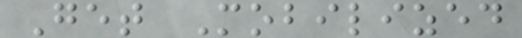Get Mobilized
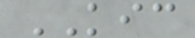KIC
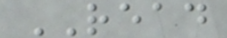READ
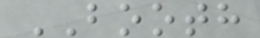BOOTH
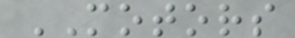MOTORS
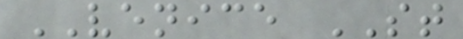VENICE ST
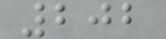202
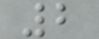2
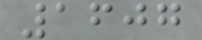1607
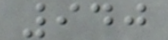940
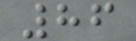86
